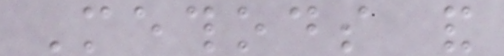Methods and
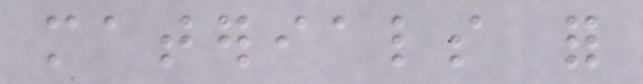materials for
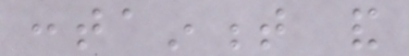containment and
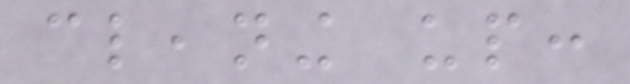cleaning up:
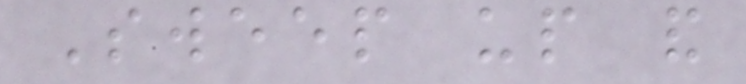Sweep up and
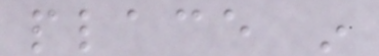place in
